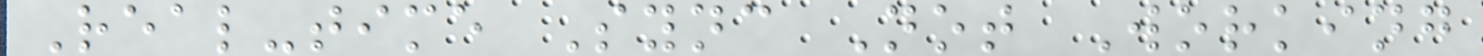Real-time Sync Not Working
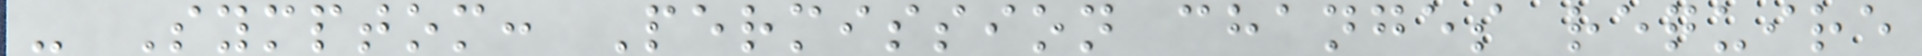- Symptom: Permission changes require
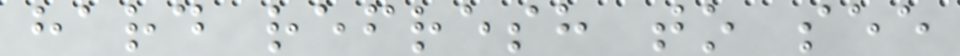hard refresh to see
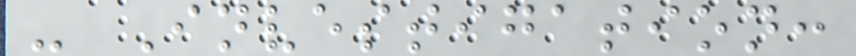- Investigation:
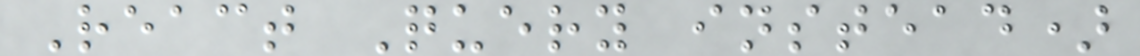React Query instead)
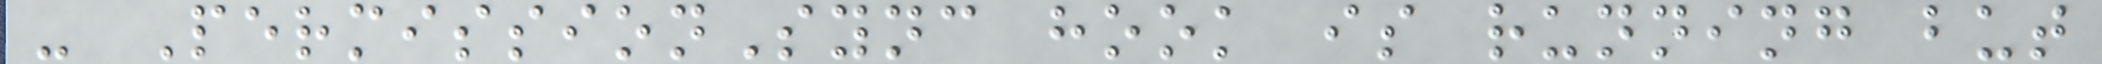- PermissionSync hook is running but
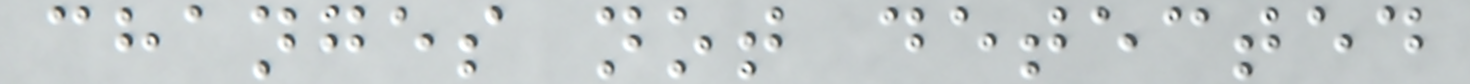changes not detected
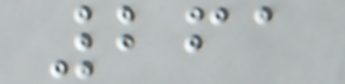261
